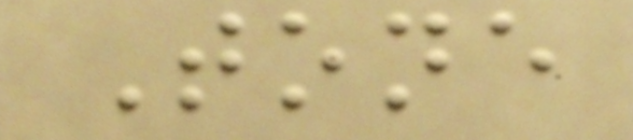Tone
